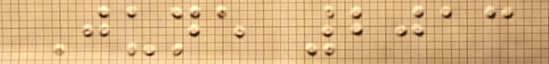June 2013
